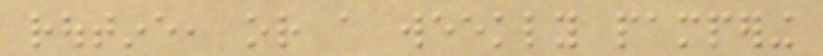routine, or a weekly pampering
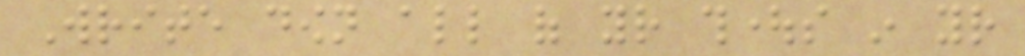Write down all of your thoughts in your
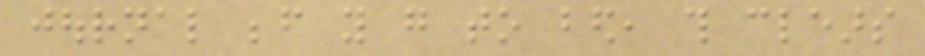journal before you go to bed, this clears
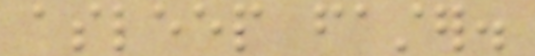asleep faster.
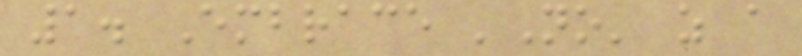1. Embrace 'No' as a
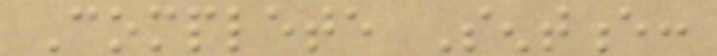Complete Sentence:
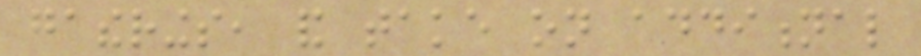gatherings, and take on additional
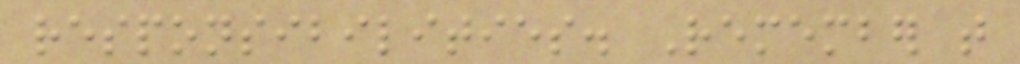responsibilities. Remember that
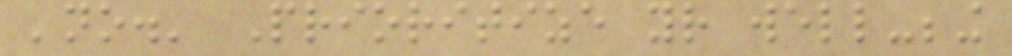'no.' Prioritize your well-being
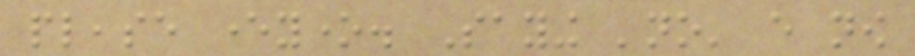please everyone. Saying 'no' every now
